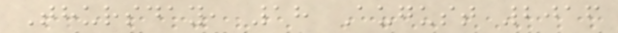Thursday, 18 August 2016
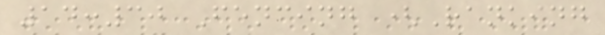14:30 Fencing (Ranking
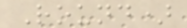Round)
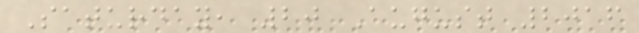Saturday, 20 August 2016
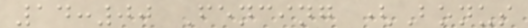14:00 Fencing (Bonus
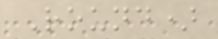Round)
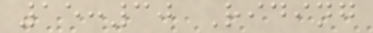15:30 Riding
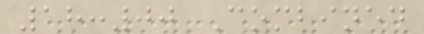18:00 Combined
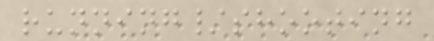running/shooting
